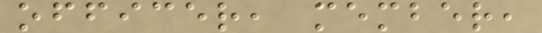officer, member,
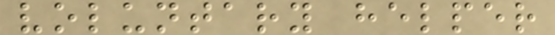voluntary helper
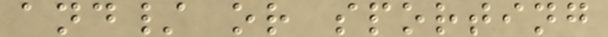and/ or sporting
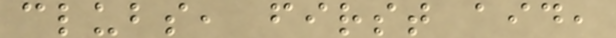clubs, first aid,
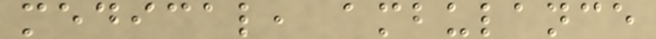medical, ambulance
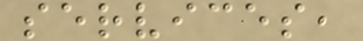services,
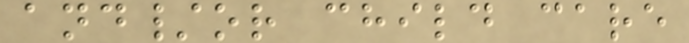and/or child care
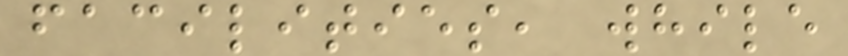facilities, while
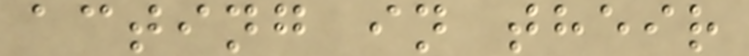acting in their
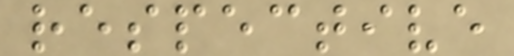respective
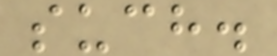such.
